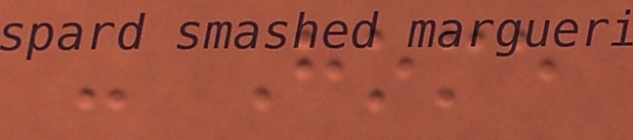- Home
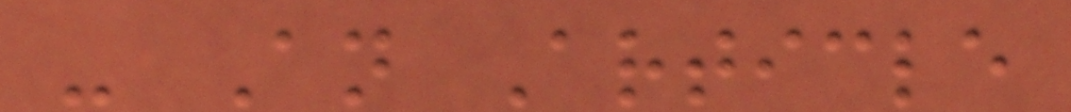- An Article
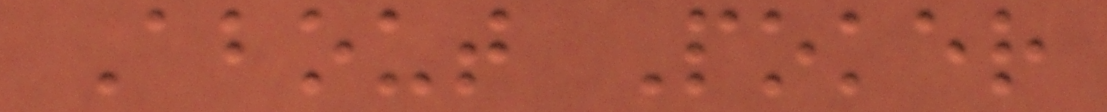About Poker
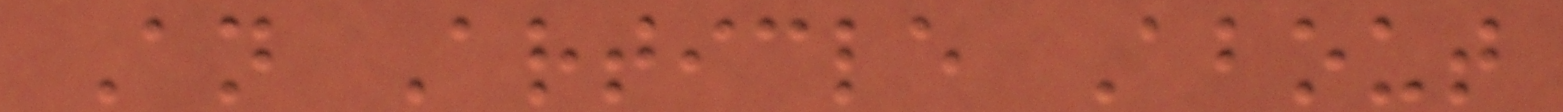An Article About
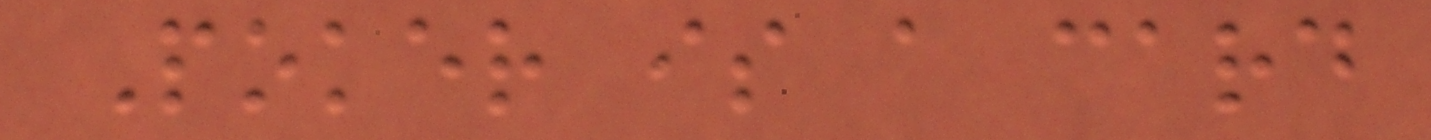Poker is a card
